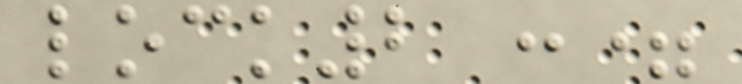lock2 :=
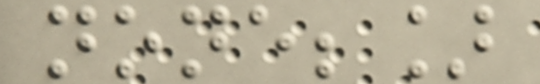none;]
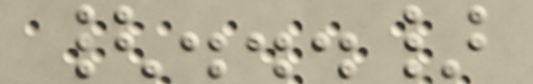{...}
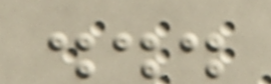...
